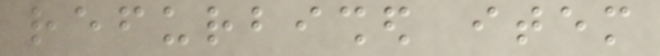refurbished item
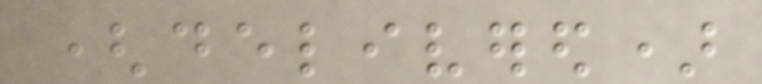(delivered)
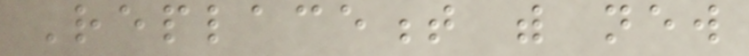Replacement with new
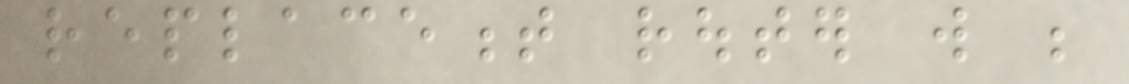replacement router will be
